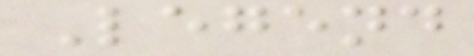Legend
